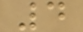4
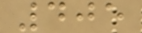405
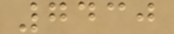7430
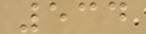534
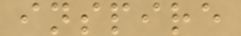inspire
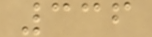336
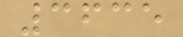3635
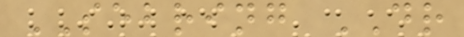SEBRING DR
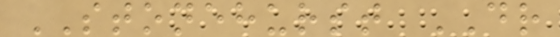STONEHURST DR
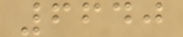6640
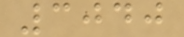3040
